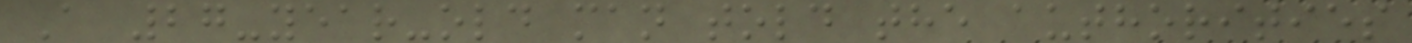A 27-year-old man told the authorities
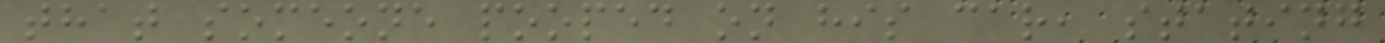that someone pooped on his car, stating
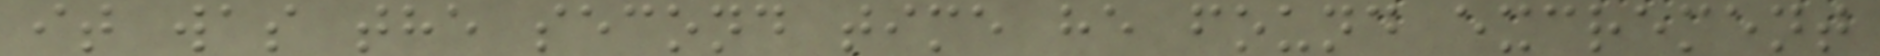it was the second time he found excrement
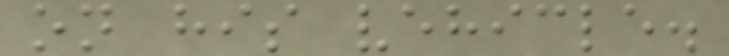on his vehicle.
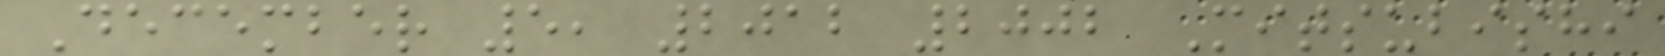December 5, 2012 2002 Mitsubishi
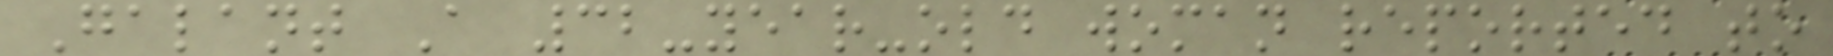Galant A 32-year-old woman reported to
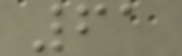61
